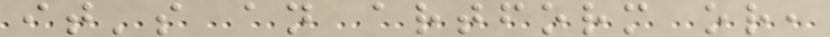it's an artform or,
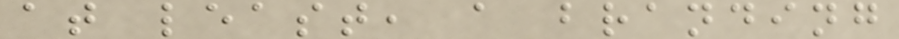at least, a branding
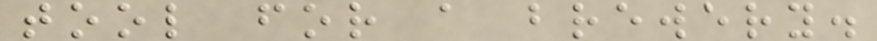tool for a brewery.
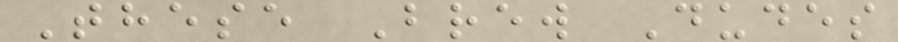These Brew Dudes
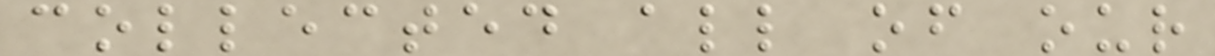collected all of our
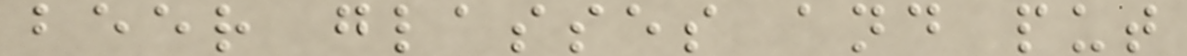beer glasses and put
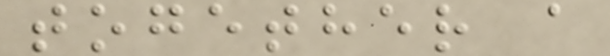together a
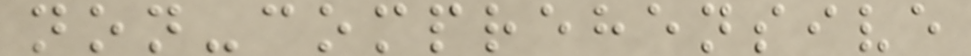non-comprehensive
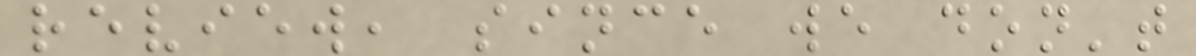review, since we don't
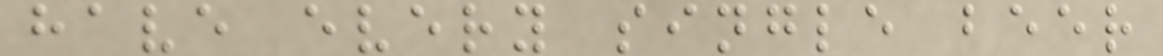have every single beer
